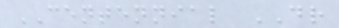CENTENNIAL DR
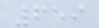659
